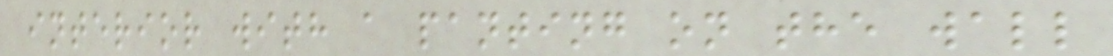interior with a panting on the wall
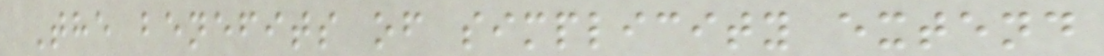The benefits of simplicity extend
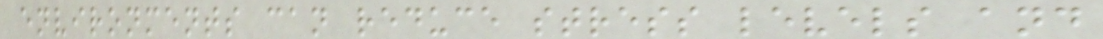environments can reduce stress levels and
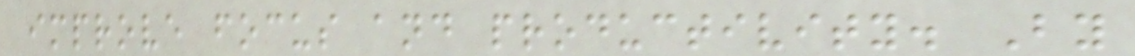improve focus and productivity. By
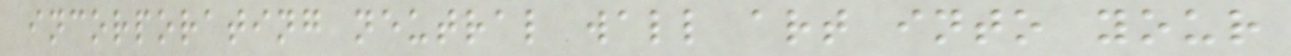incorporating neutral wall art into your
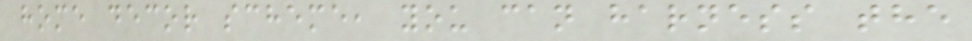home decor scheme, you can harness the
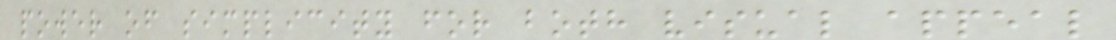power of simplicity for both visual appeal
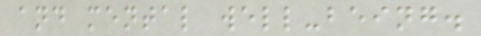and mental well-being.
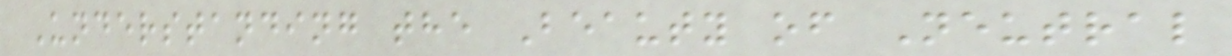Understanding the Beauty of Neutral
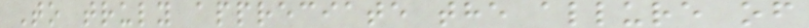To truly appreciate the allure of
